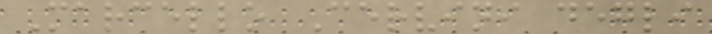Marcello Cervini degli
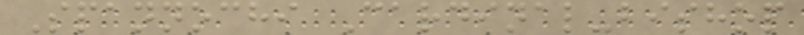Spannochi Cardinal-bishop
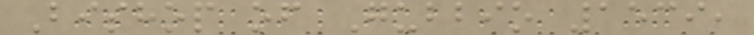Bishop of Gubbio 1539,
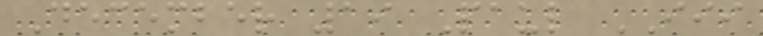December 19 Paul III
